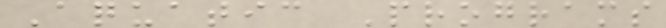Aquatic Programs
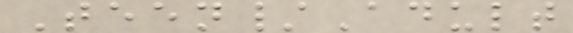Teen/Adult
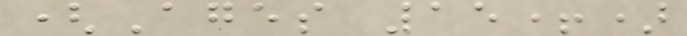(Ages 15+)
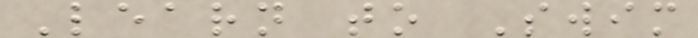Learn to Swim
